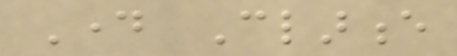Day Clarence
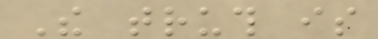The truth is
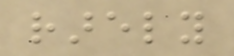rarely
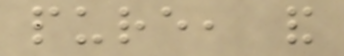pure, and
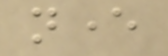never
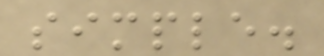simple.
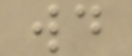would
